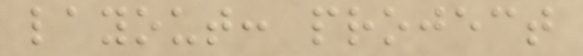layout: project
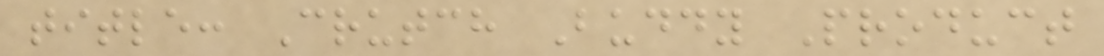title: Crutch Buddy Product
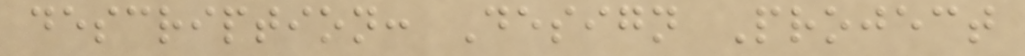description: Design Project
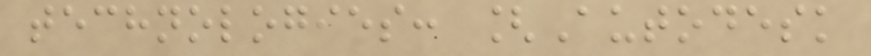technologies: [Autodesk
